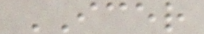ICER
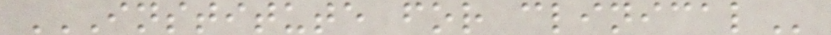INSTITUTE FOR CLINICAL
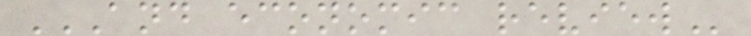AND ECONOMIC REVIEW
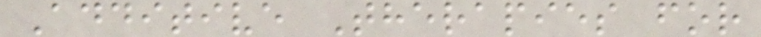Additive Therapies for
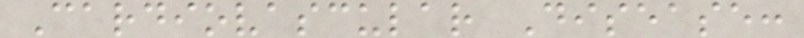Cardiovascular Disease:
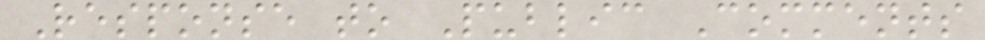Response to Public Comments
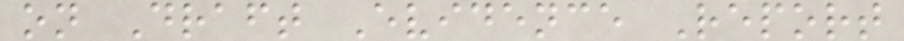on Draft Evidence Report
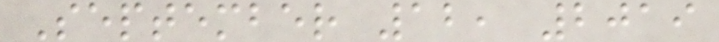September 12, 2019
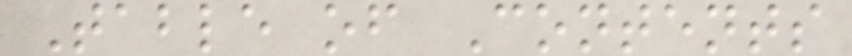Table of Contents
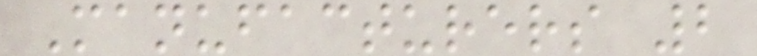Manufacturers 2
